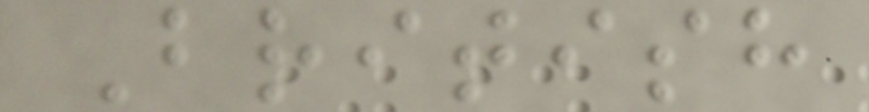British
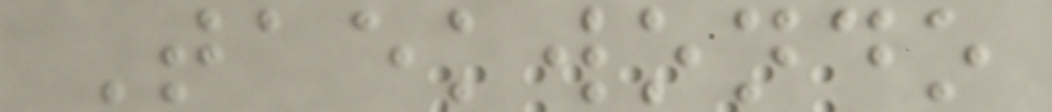Taekwondo
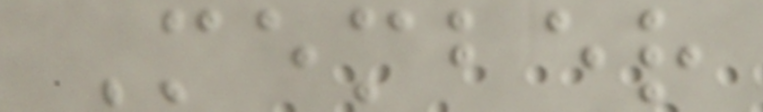Member
